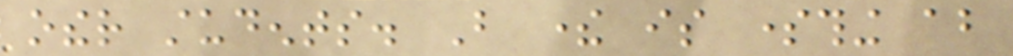other students. But there is something about
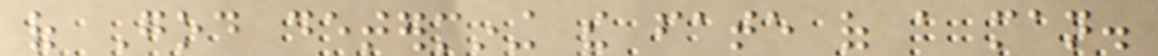of God determining the fate of a man.
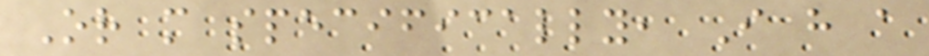Or more specifically, I have a
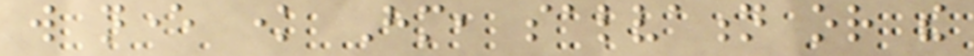will never know Him, salvation or the
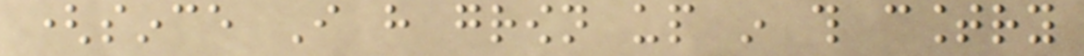(since I have grown up in this country
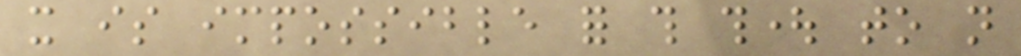it is impossible for this thought to not
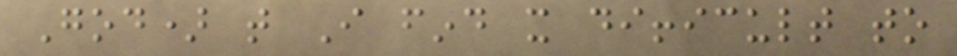God) that I find it difficult to
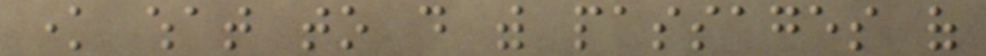know what to do with passages of
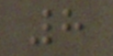8
